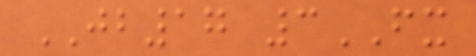JB17 3FX
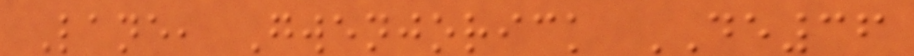Lane, Gwenjorick DE36
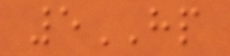5HP
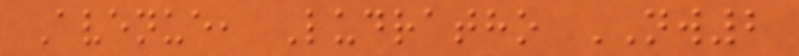Avenue, Ludratho NW2
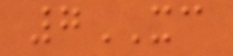7XC
